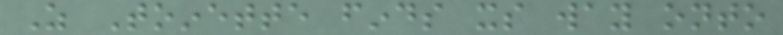As Toinette finds its way onto
